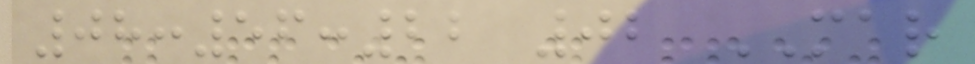08:56:22 02 MAR
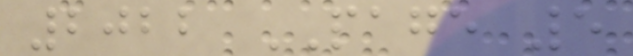2022 PAGE 5
